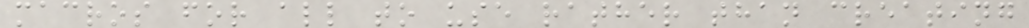macros for all to use rather than creating
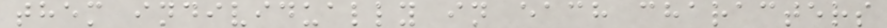them individually in each characters
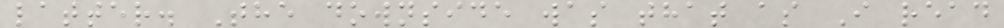latter. The downside was that as I read
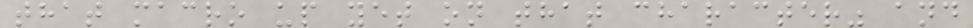that macro up yet on that character" and
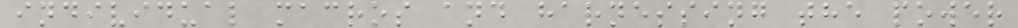individual macros and harnessing the power
